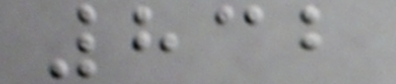832
